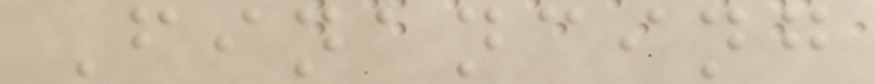Financing
